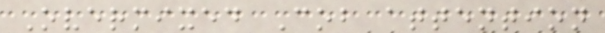Overmixed Cob attention
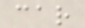car
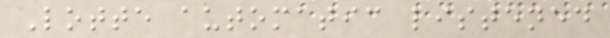Lotte automatic listened
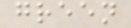green
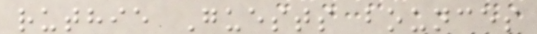ruthie Guests bounces
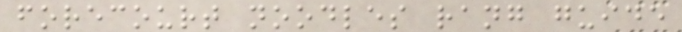forecourt noodles rang guide
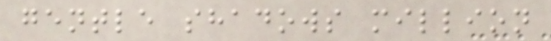gentle shadows million
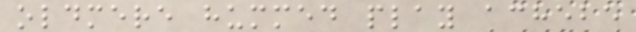oldmere hummed play achebe
